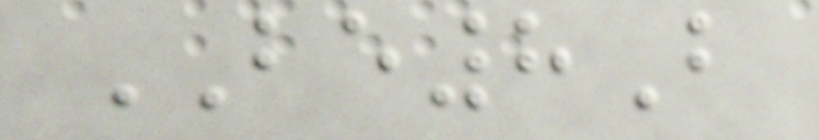BE8B
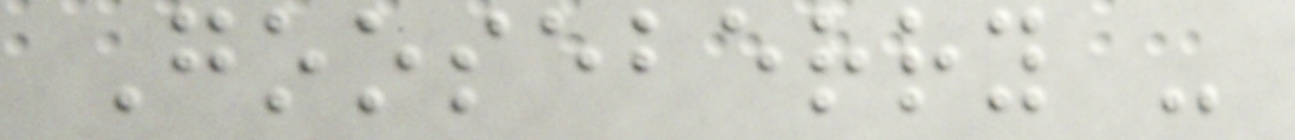Gooseberry -
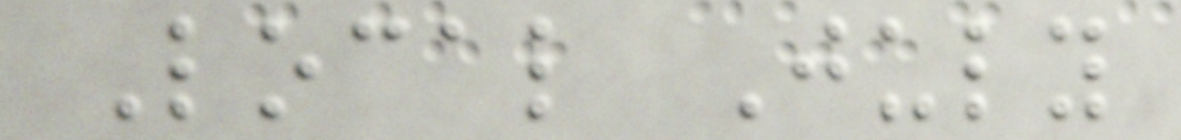Local July
